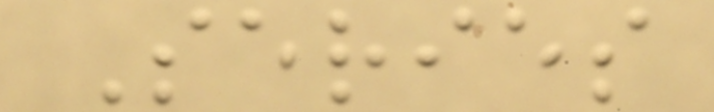Series
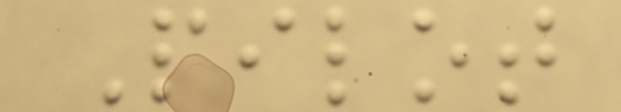Pilot
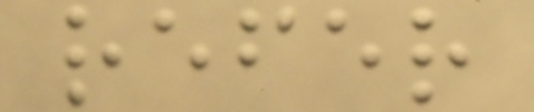refer
